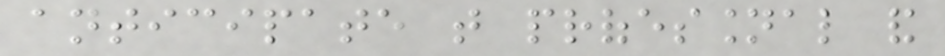anticipate that professional and
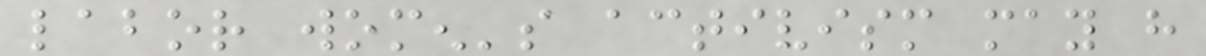labor women's activism may have
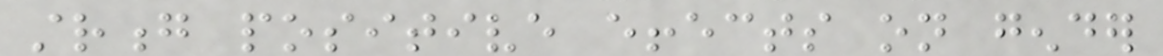strong positive effects on gender
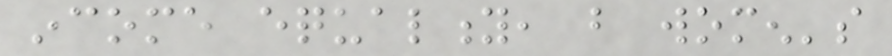income equality, but women's
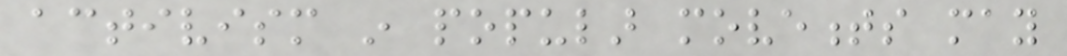activism in popular movements may
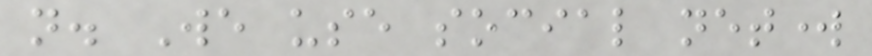not. We use social network
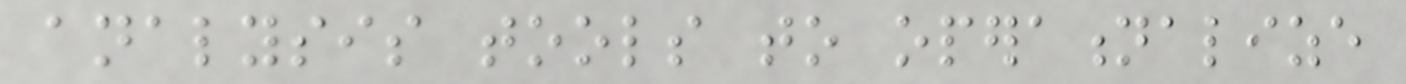analysis tools to operationalize
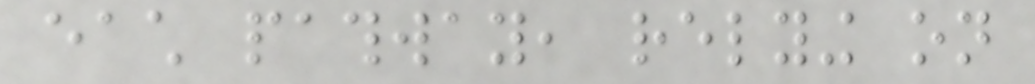each pathway, relying on
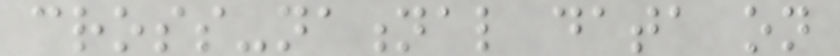cross-national data on
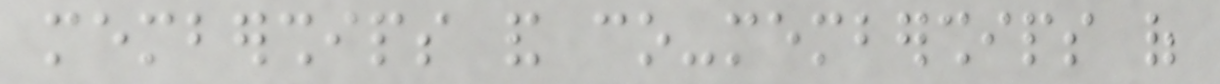memberships and co-memberships of
